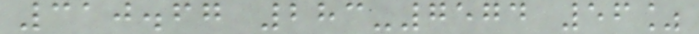310.67 283-7574 56%
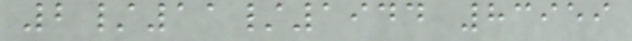2/11/1944 83959
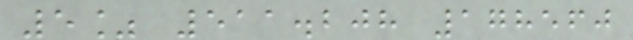5% 511.208 178560
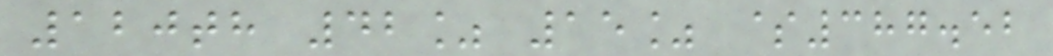120th 42% 15% $387.52
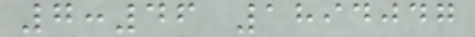7:46 1894047
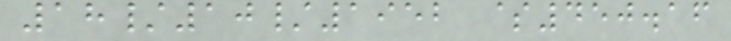18/10/1952 $450.16
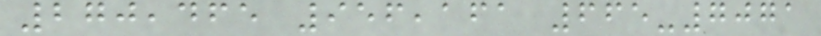270,465 956,161 665-7071
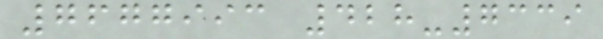7677993 428-7339
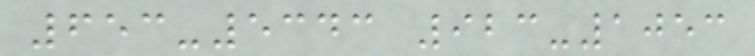653-5343 923-1053
